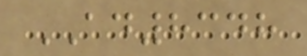AD8348
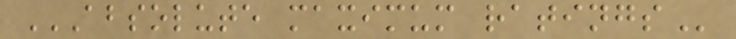ABSOLUTE MAXIMUM RATINGS
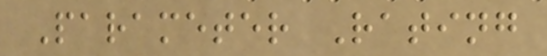Parameter Rating
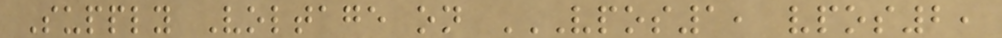Supply Voltage on VPOS1, VPOS2,
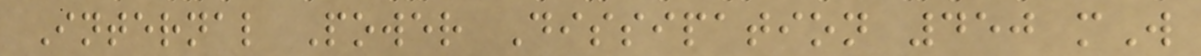Internal Power Dissipation 450 mW
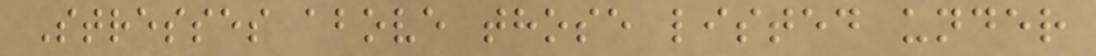Stresses above those listed under
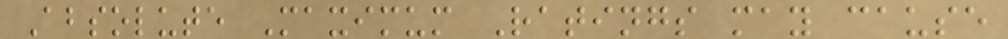Absolute Maximum Ratings may cause
